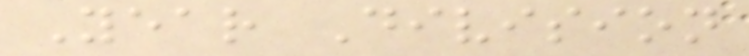Year Division
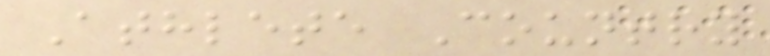Athlete Country
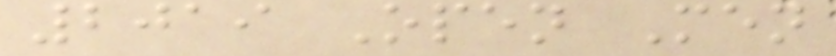2019 Open Men
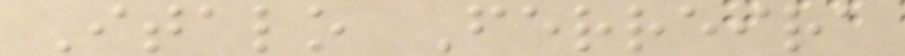Italo Ferreira
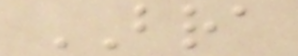BRA
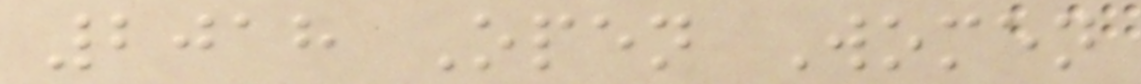2018 Open Women
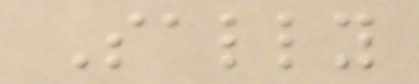Sally
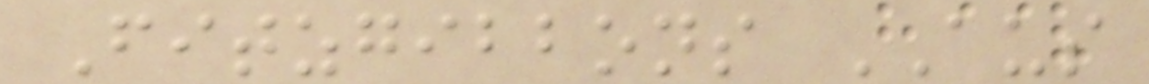Fitzgibbons AUS
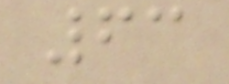63
